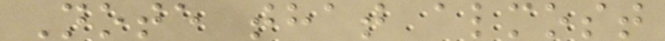Note that almost
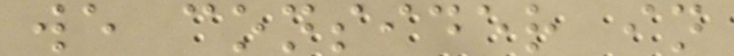we consider in
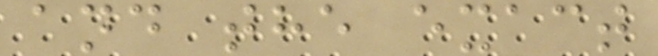and the exact
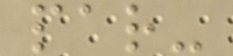par-
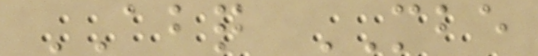ABQ MBE
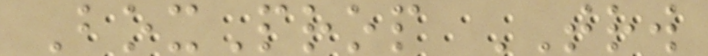BoxProp TRW
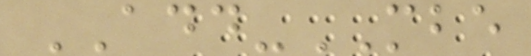ADD-MBE
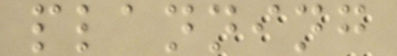planning
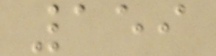159
